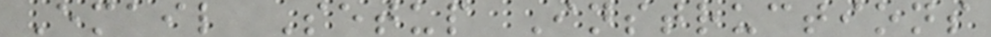Email Setup Instructions
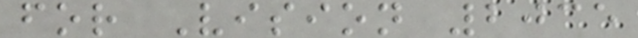for Vision 2035
